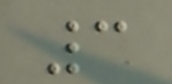3
